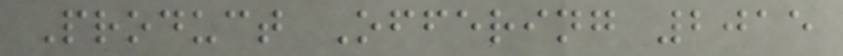Product Offering 2015
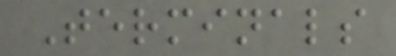Terminals
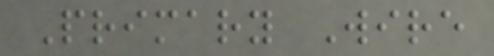Primary Wire
